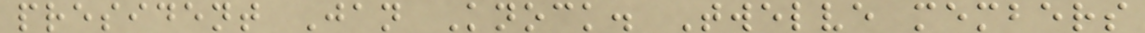president Jan Knock. Twelve members
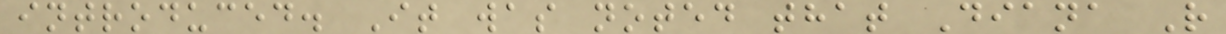introduced. It was noted that Diana R
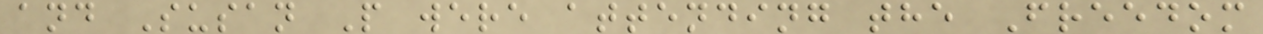and Susan P were attending the Freedom
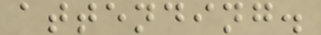attending.
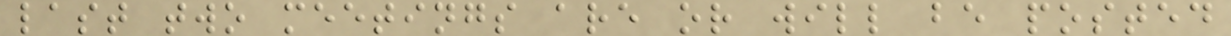last two meetings are or will be posted
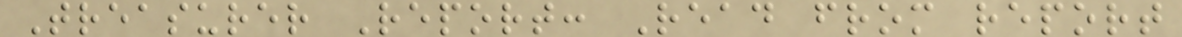Treasurer Report: Read from report
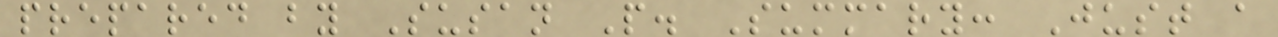prepared by Susan P. Summary: Just a
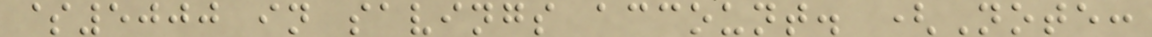$5000 in savings account. (Note:
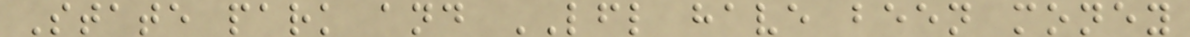State park and LFL have been money
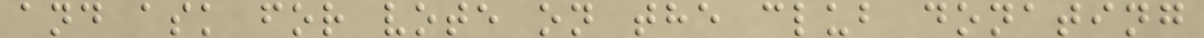and ask for vote on the club donating
